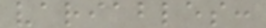variables:
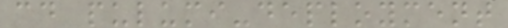cd pulumi-deployment
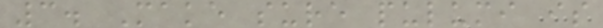3. Make sure pulumi is
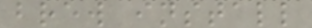brew install
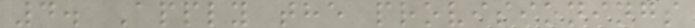4. Apply the provisionings
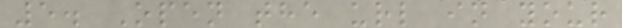5. Open the url in your
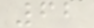62
